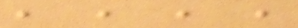, , , ,
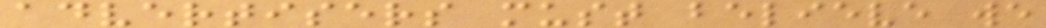advertisers must believe we
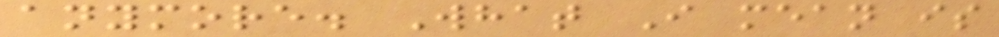anymore. What I mean is
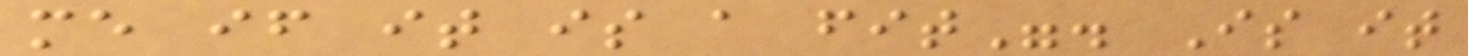me if it is a fit". Is it
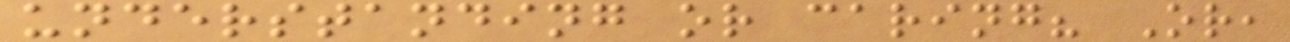understanding or caring? Or,
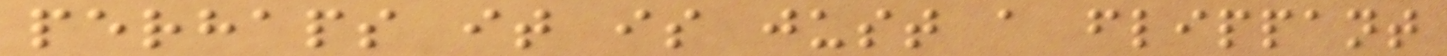perhaps it is just a flippant
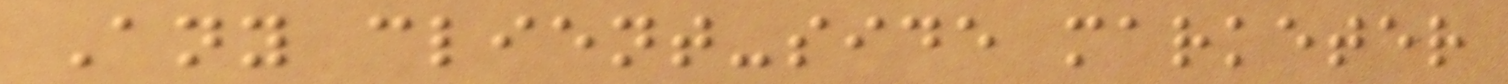Any client-side marketer
